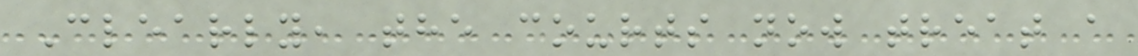Clearly, the courts now treat a
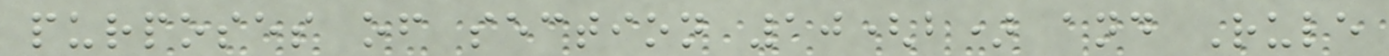purposes of section 10(b) and Rule
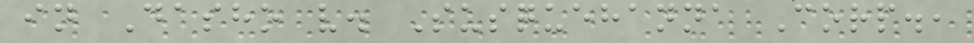in Dasho v. Susquehanna Corp.,
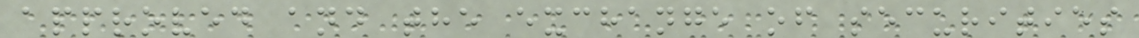approved and the exchange of securities
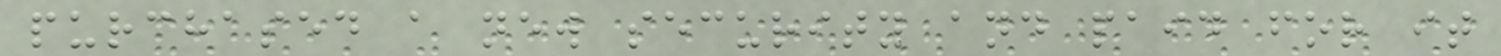purchased a new security and paid for it
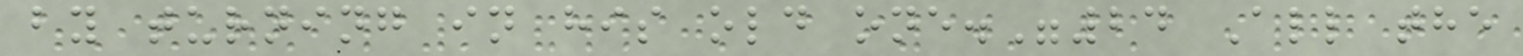by turning in his old one."24 All the
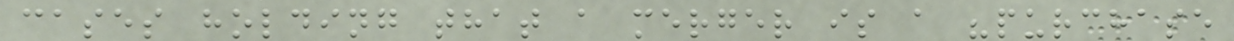cases holding that a merger is a "purchase
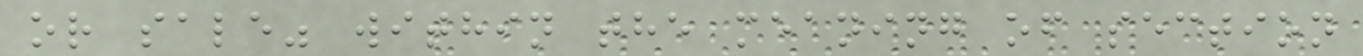or sale" within the meaning of section
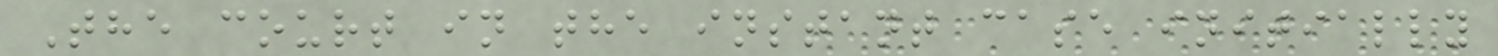The court in the instant case initially
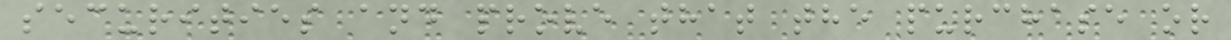securities and prove that the purchase or
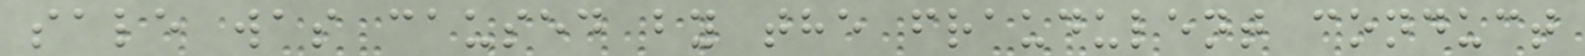sale was caused by the fraudulent conduct
